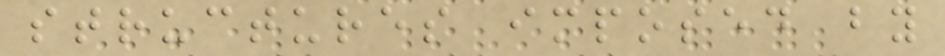structures imposed by
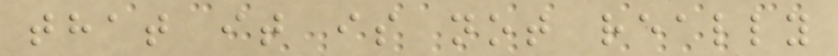that it is not really
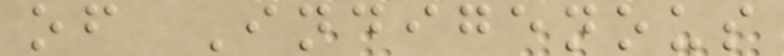of Indigenous
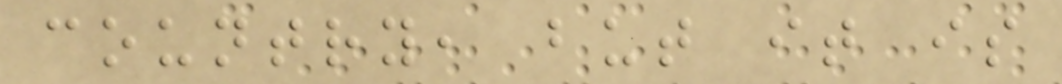country, but it is
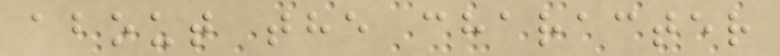about the character
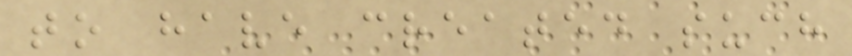to have created such
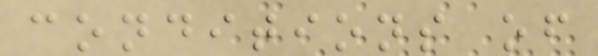conditions of
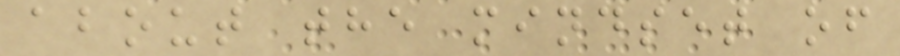about the mindset of
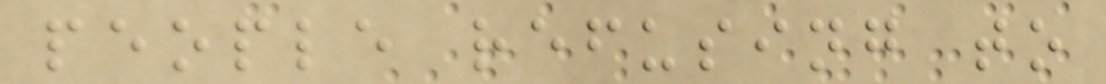people refusing to
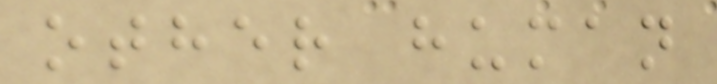other human
